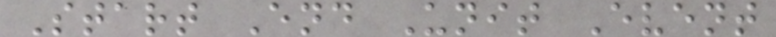Start End Unit Event
